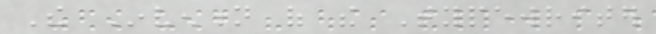The Invention of the Typewriter
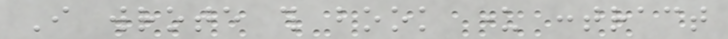I wrote this book under contract
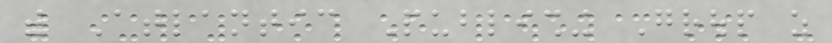with Atlantic Publishing Group as
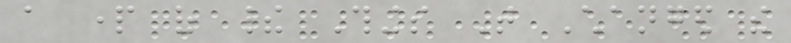a part of their Things That Changed the
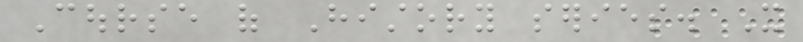Course of History series. It
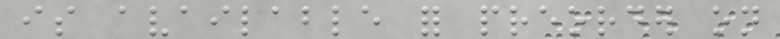is available for preorder on
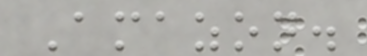Amazon.
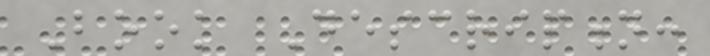Book Description:
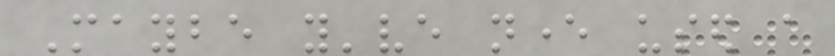Maybe you've never used a
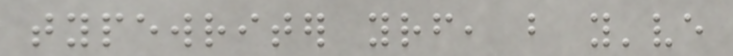typewriter yourself, but you've
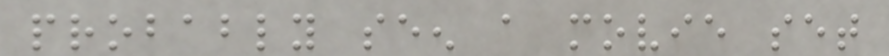probably seen a movie set
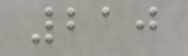210
